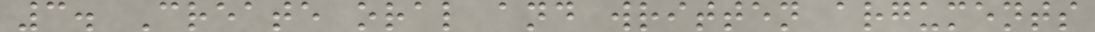3. Create oral and written arguments
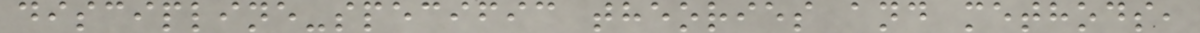discipline-specific theories and methods,
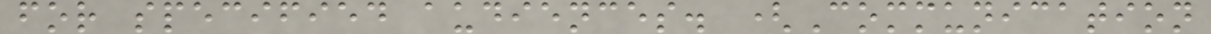for specified audiences. (Communication
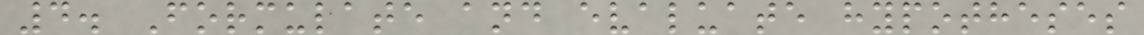4. Formulate and evaluate hypotheses
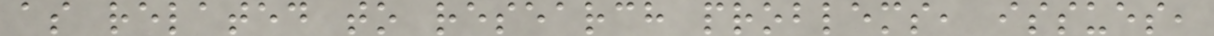as related to research problems, issues,
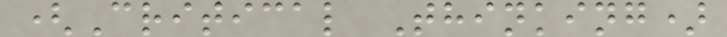(Critical Thinking)
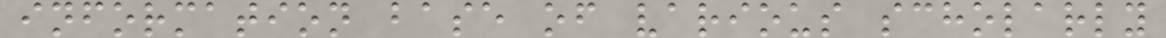information base of various scholarly
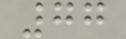77
